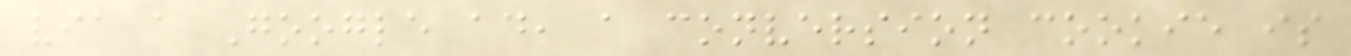via a Google ad, a conversion cookie is
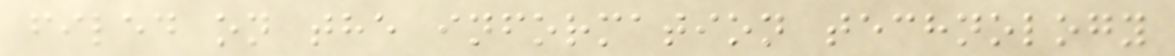filed on the information technology
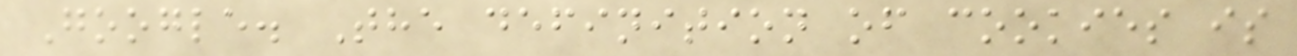Google. The definition of cookies is
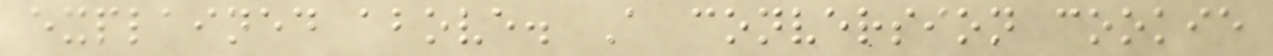explained above. A conversion cookie
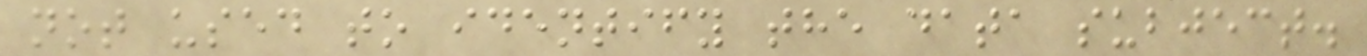not used to identify the data subject.
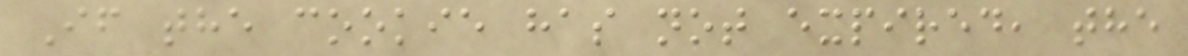If the cookie has not expired, the
